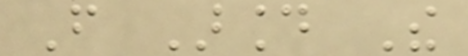From Around The
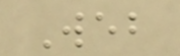Web
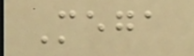Mega
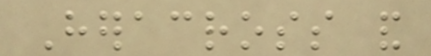Heracross and
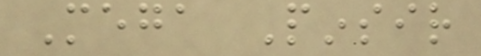Mega Pinsir
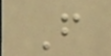From
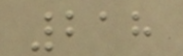218
